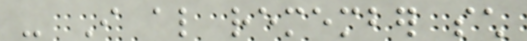- I also remember such
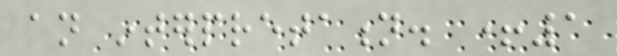an interpretation. +1
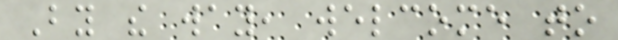By the way, welcome to
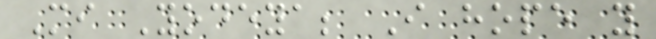Mi Yodeya; I hope you
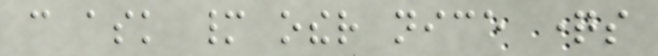can ask many other nice questions
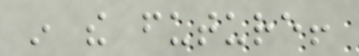in the future!
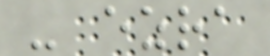- ezra
